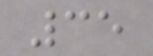35
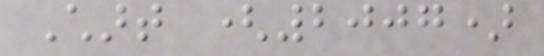Chart (2007)
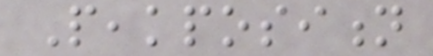Peakposition
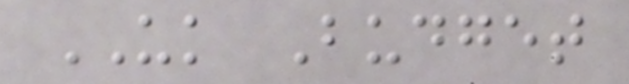UK Budget
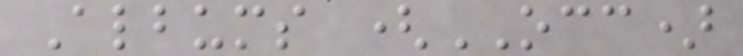Albums (OCC)
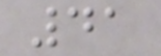41
